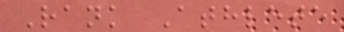Rank Athlete
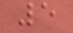5
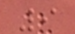9
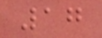17
